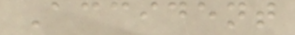Accident
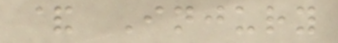& Injury
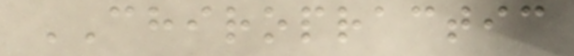CHIROPRACTIC
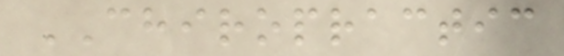CHIROPRACTIC
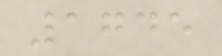1745
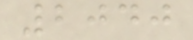2040
